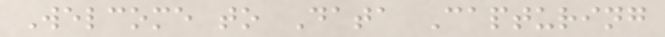Welcome to Data Capturing
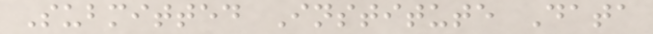Submitted Institute Data
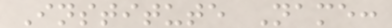Institute Name:
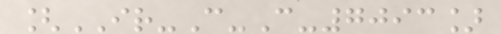[IR-C-C-7093]
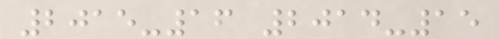2015-16 2014-15
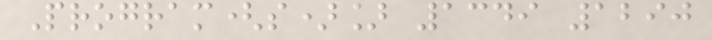Program(s)] 1349 1290
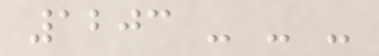1203 - - -
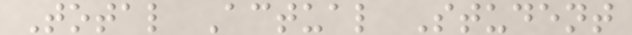Total Actual Student
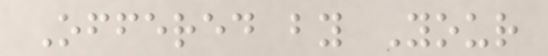Offered by Your
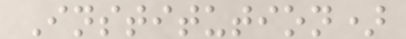Institution)
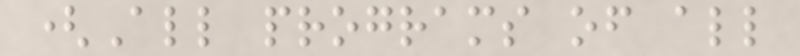(All programs of all
